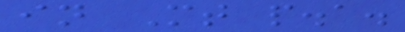in Mt p.a.
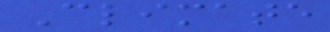Climate
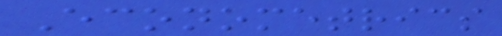Econometrics
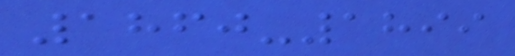1860-1899
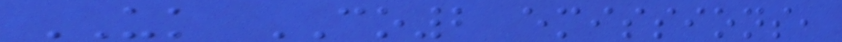UK CO2 emissions,
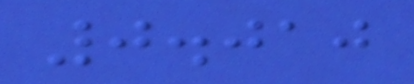0.010
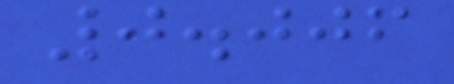0.006
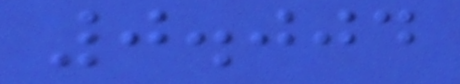0.004
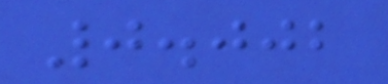0.002
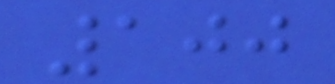100
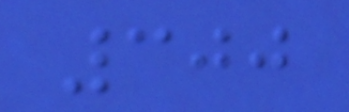300
